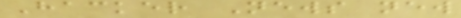Hacker News new
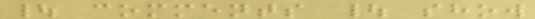| comments | show
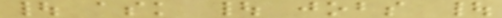| ask | jobs |
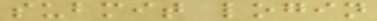submit login
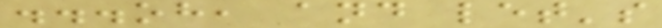...oh, and let's
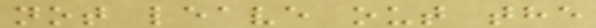not leave out the
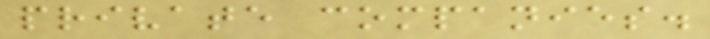private companies.
